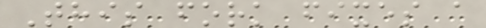This fork fixes a
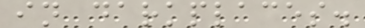in darkplaces.
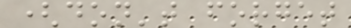(don't forget
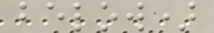below)
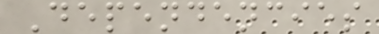Dependencies
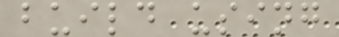build using
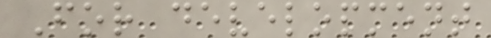For development
